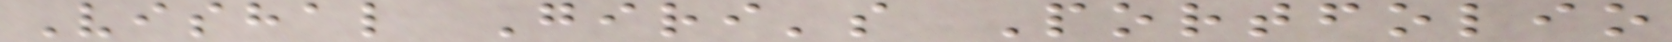Vishal Giri's Portfolio
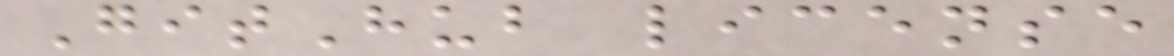GitHub license
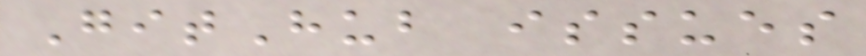GitHub issues
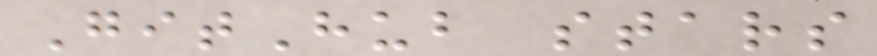GitHub stars
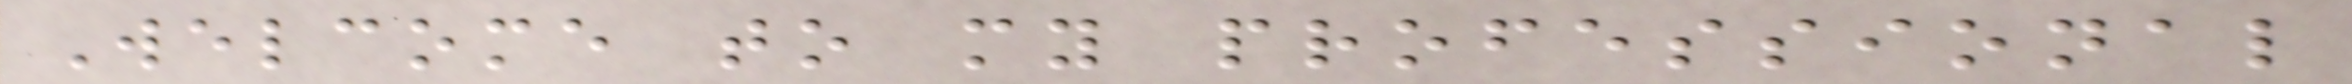Welcome to my professional
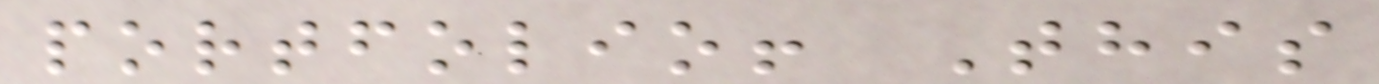portfolio! This
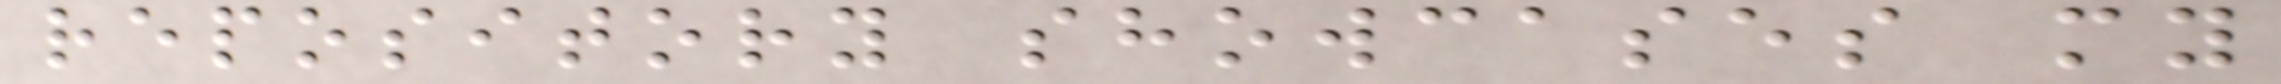repository showcases my
